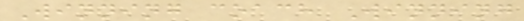Winning coach Winning
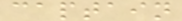captain
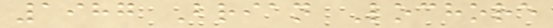1987 Brian Lochore
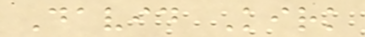David Kirk
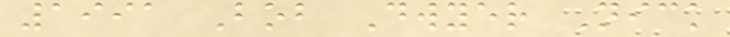1991 Bob Dwyer Nick
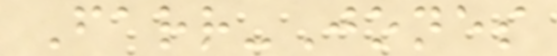Farr-Jones
